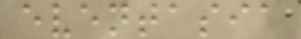eventasia
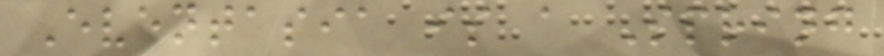Eventasia is a Spring
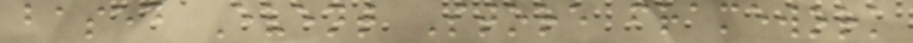based Event Store framework
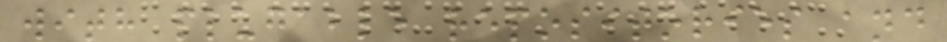with plugable repositories and
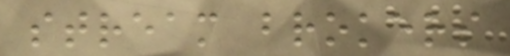stream brokers
